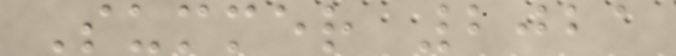Summer 2021
